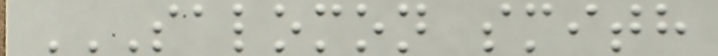SALOMON SMITH
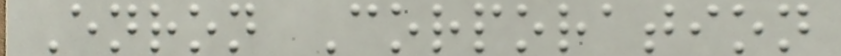Enron Corporation
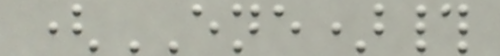(ENE)#
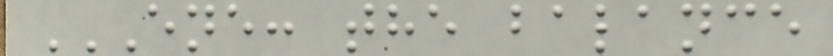ENE: THE BALANCE
